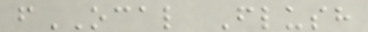fOCAL Flush
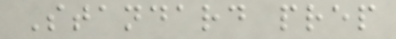Standard prep
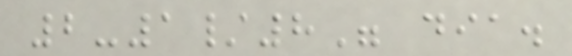2-1/8" dia.
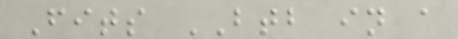Fits BTB in a
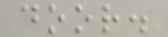door.
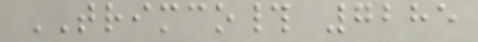TRIMCO# 7285
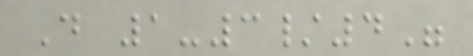D 1-3/4"
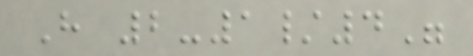H 2-1/4"
